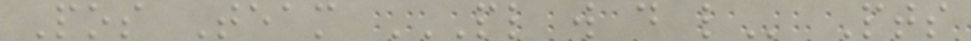Pos Team PL W D L Pts
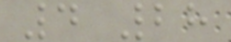4 28
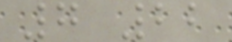7 22
